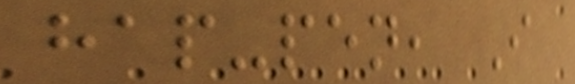hap-pen, I
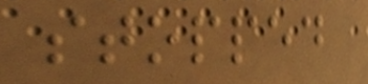stopped
